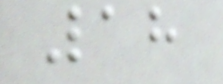18
